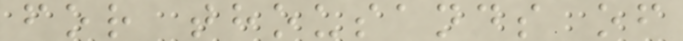for thousands of
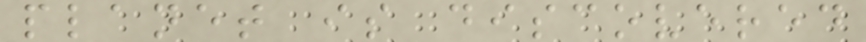planet is discovered
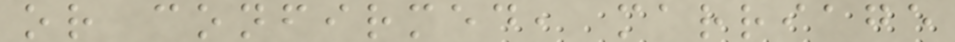or confirmed, marriage
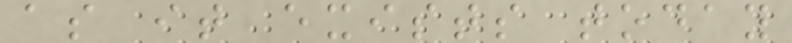as it exists today
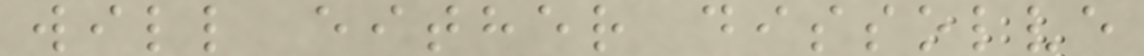will either dissolve
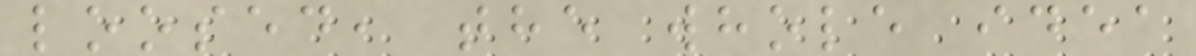loosed, the whole idea
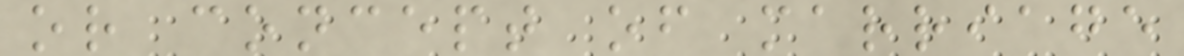or concept of marriage
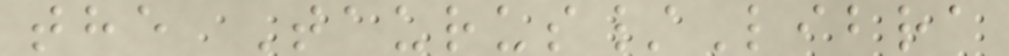the Taurus/Libra
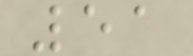51
